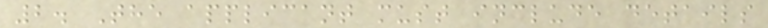2. The applicant must include details
